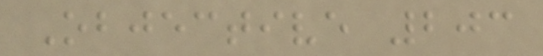Objective 203
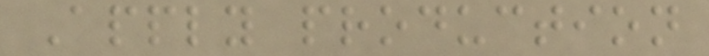Apply production
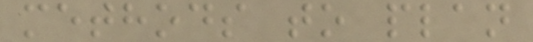methods to plan
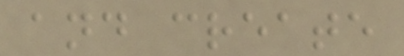and create
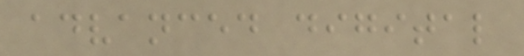advanced digital
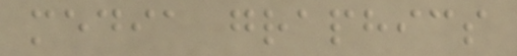media graphics
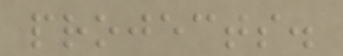projects.
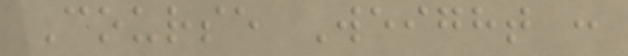Course Weight :
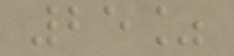25%
